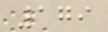179
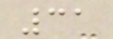31
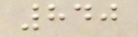840
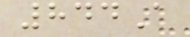844A
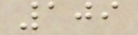109
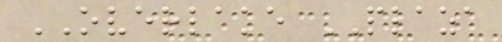OVERLAKE PLAZA
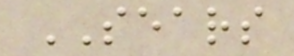SEARS
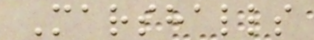Marshalls
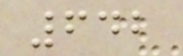642
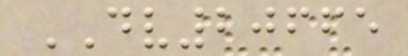DV20665
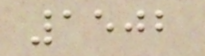1502
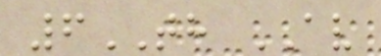6TH AV
